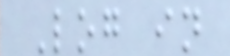Log in
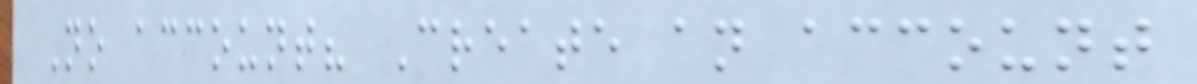No account? Create an account
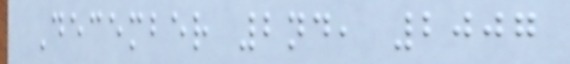December 2nd, 2007
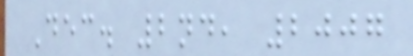Dec. 2nd, 2007
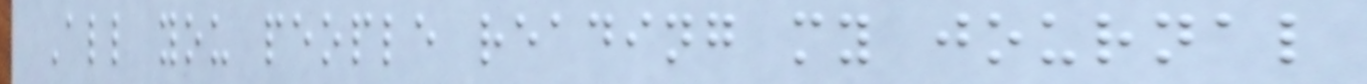All you people reading my journal
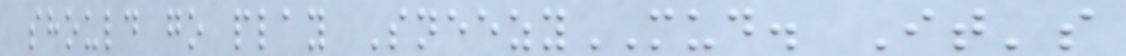should go play SneezyMUD. It's
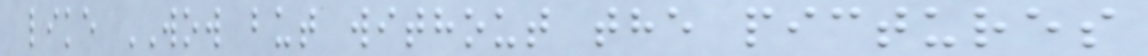like WOW but without the pictures
